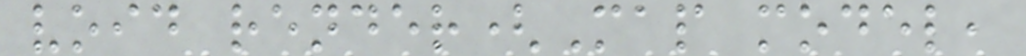void render(Map model,
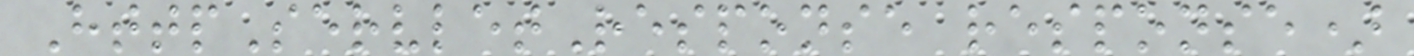HttpServletResponse response)
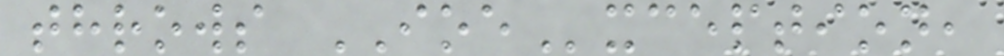throws IOException,
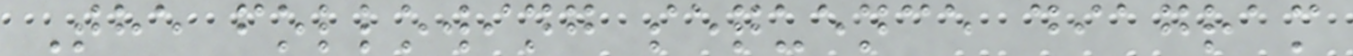The following sequence diagram
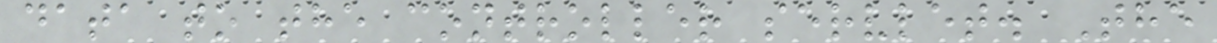data to the controller servlet. The
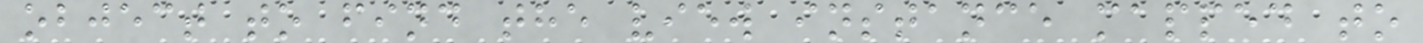object to find the view instance mapped to
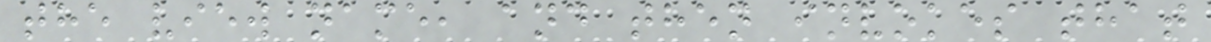the view name, and then invokes that
